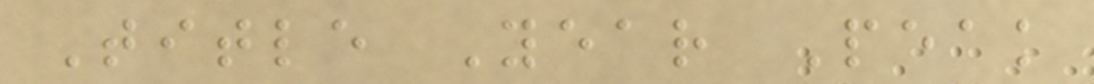Title Year Peak
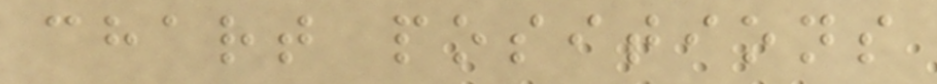chart positions
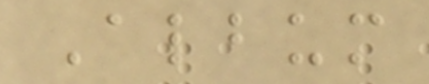Album
